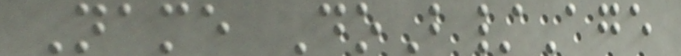Name DoB/Age
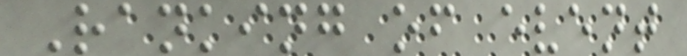Ranking of event
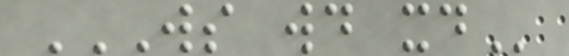WS WD XD
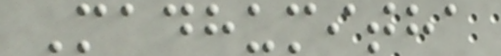Madhumitha
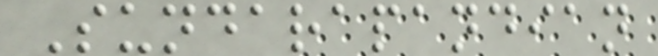Sundarapandian
